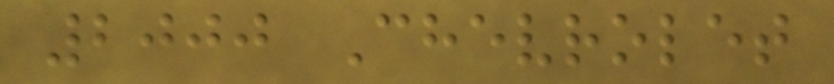2000 Chevrolet
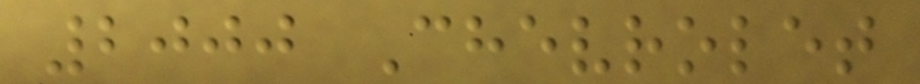2000 Chevrolet
